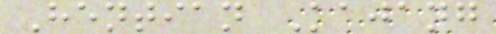Hentian Kajang
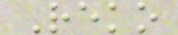Reko
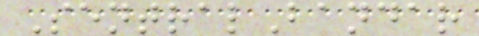SentralBandar
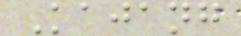Kajang
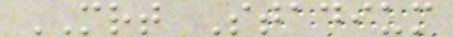MRT Stadium
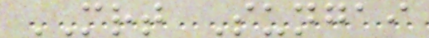MRT Sungai
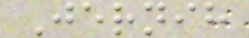Jernih
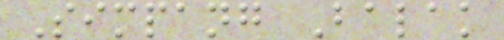Simpang Balak
